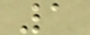1
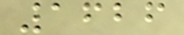1626
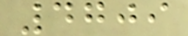4709
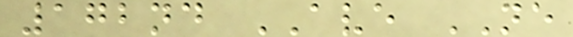172nd AVE NE
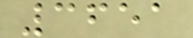3651
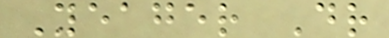Yeager Dr
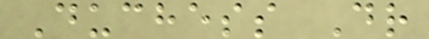Duchess Dr
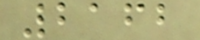2162
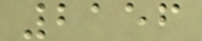2156
